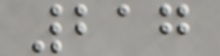217
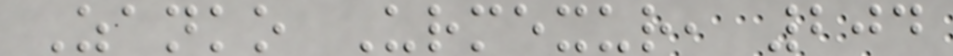Zanko Urmexur, 204
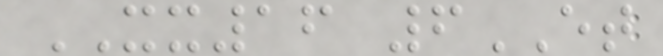XX16 6ET
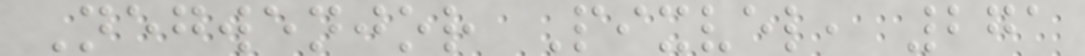Negwenjor Pixvel, 271
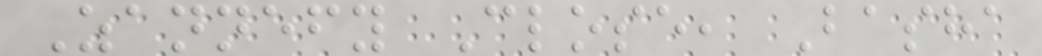Zannefy Close, Basha
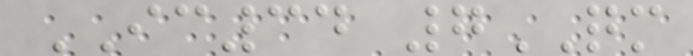IC34 7QM
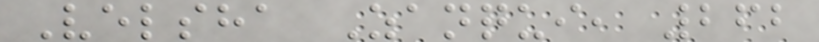Velsha Zanqui, 262
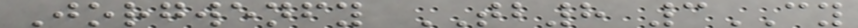Jorgwenfy TB8 3CY
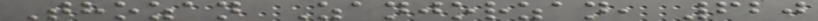Thozan Zanjorzan, 620
